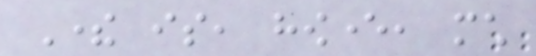There is, however, much
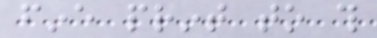fine print to this
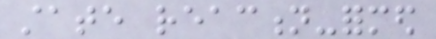state reaction-formed
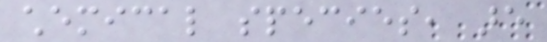chemical species, are
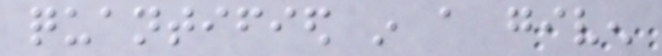quantified in a given
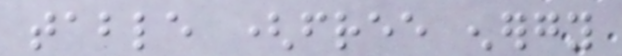table (free energy
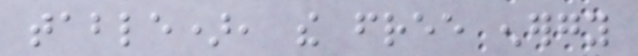table), the free energy
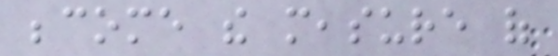become the measure of
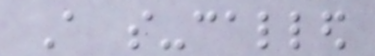A so-called
